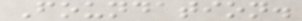Foundation.
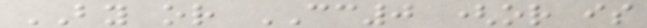BY or CC0 (or is
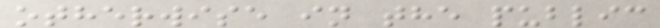otherwise in the public
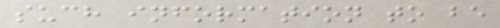such information to be
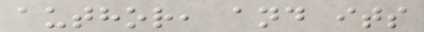author, and its
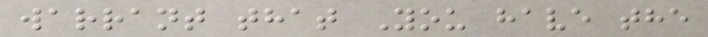warrant that You have the
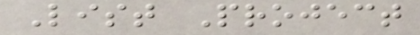List Project
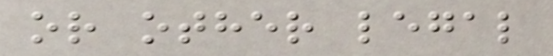or other legal
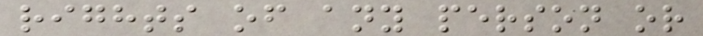rights of any person or
